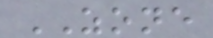ZONE
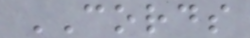CORDS
